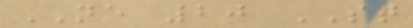NE 20 ST
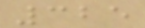325
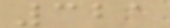321
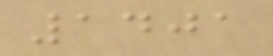1401
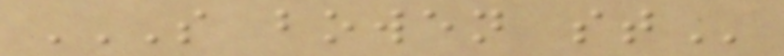S BOWEN ST
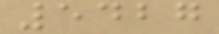5427
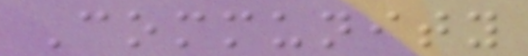Community
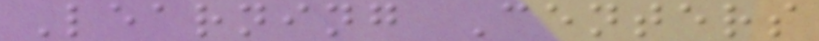Learning Centers
